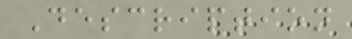Description
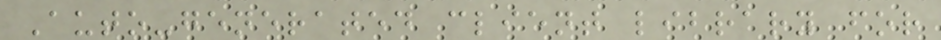Auto-generated client library for
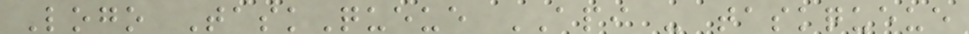Logo TaskQueue API - taskqueue
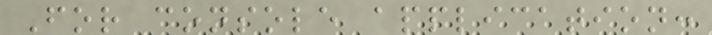For console application:
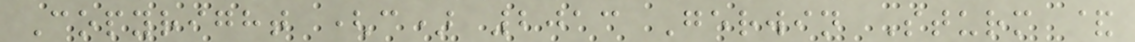Copyright (c) 2013 Gerwin Sturm &
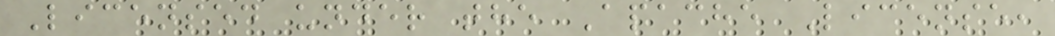Licensed under the Apache License,
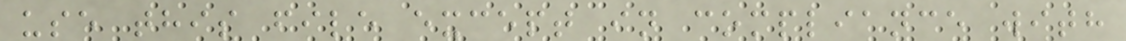use this file except in compliance with
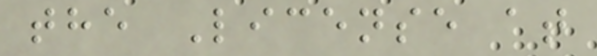the License at
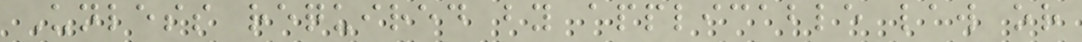Unless required by applicable law or
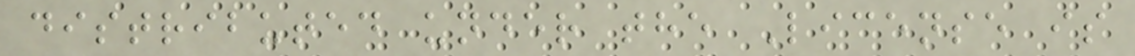distributed under the License is
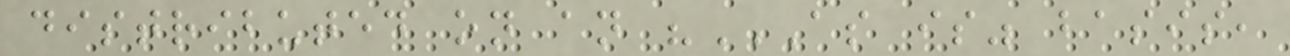distributed on an "AS IS" BASIS,
